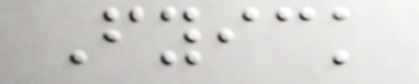Fyick
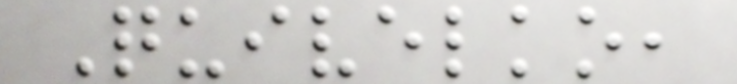Quivelko,
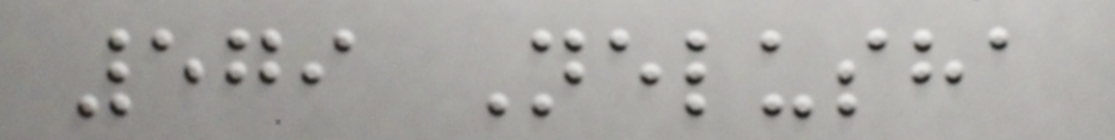579 Nelusha
